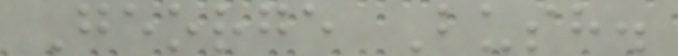George Bush.
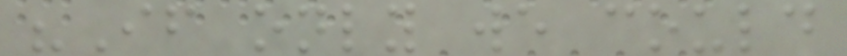"If only we could
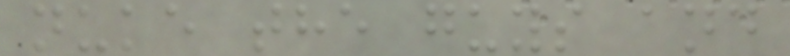nuke the guys and
